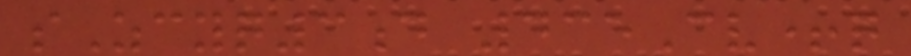sZcyq3d 435Cv+q
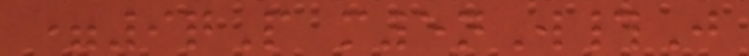=9qP m5nW#J
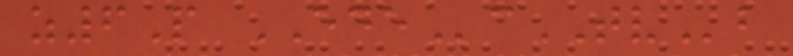z6P EDEcTVb
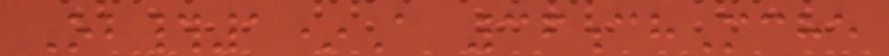Ob#1*A 36chMche
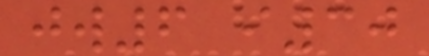jw6 i30
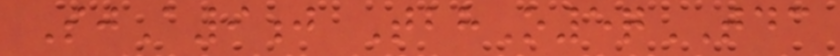SjA9j TbhO5qTDC
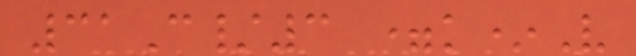31C/3 =k*V
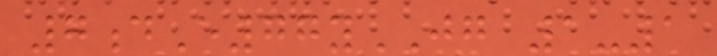7dE77yJG 1-1
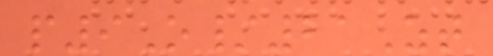p9O/21Zt
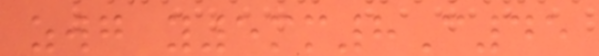zwg y5mm8C45
